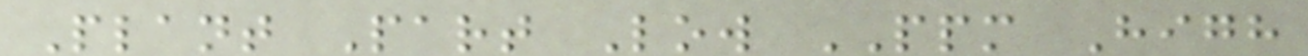Plant Part Low PPM High
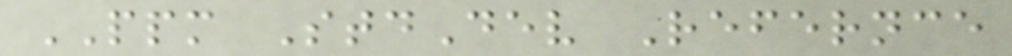PPM StdDev Refernce
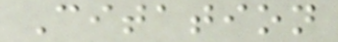Citation
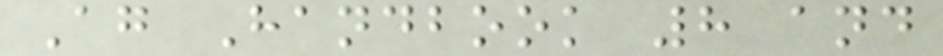Ag Handbook 8 and
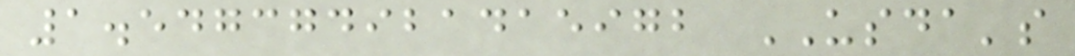1.547374921415972 USDA's
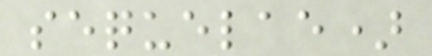sequelae)
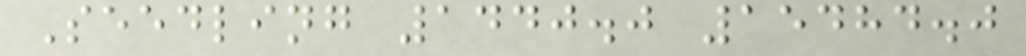Seedling 1440.0 15484.0
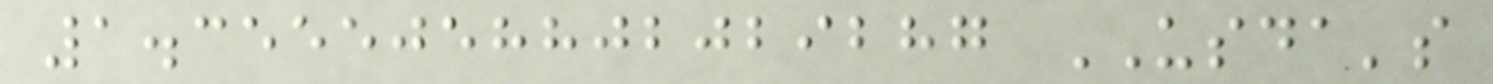1.3555058802029287 USDA's
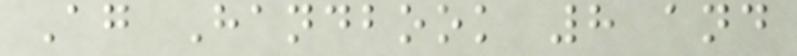Ag Handbook 8 and
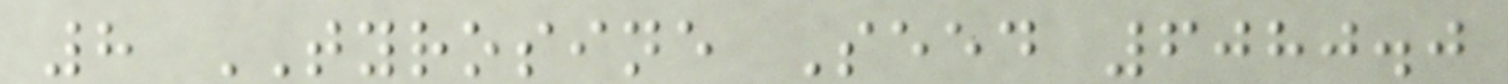8 TYROSINE Seed 6080.0
